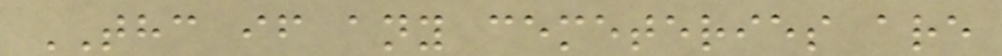THC if any cemeteries are
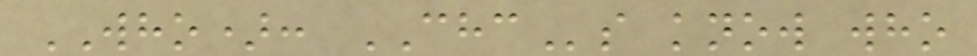WHO): CHCs know who
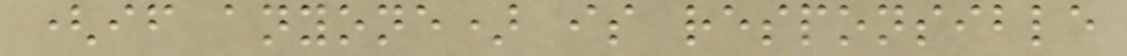(if anyone) is responsible
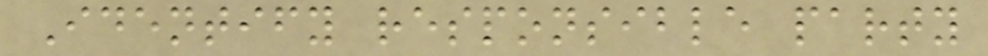Identify responsible party
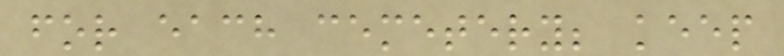for each cemetery; keep
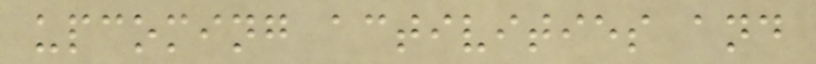upcoming activities and
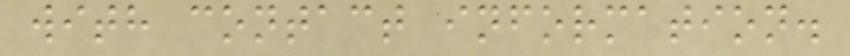with contact information.
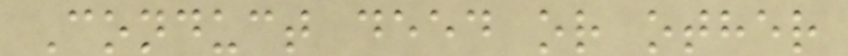Conduct deed or other
